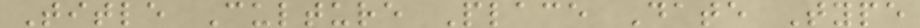Title Culture Place Date Type
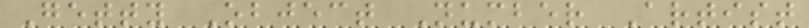Getty Object Number Artist
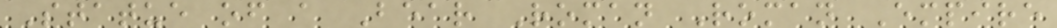Statue of a Bear Roman Roman Empire
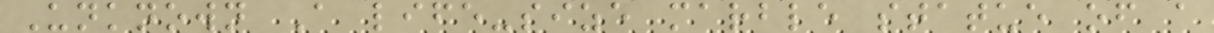Unknown A life-size marble statue of a
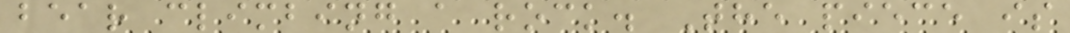bear climbing a rock. The piece is
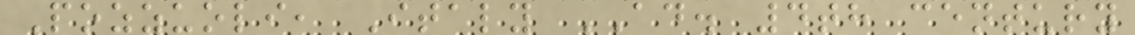Pozzuoli, Italy AD. 4th century
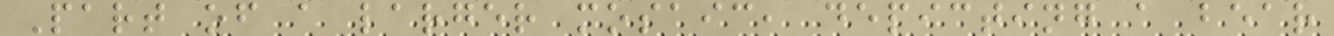Part of a larger mosaic, depicting a bear
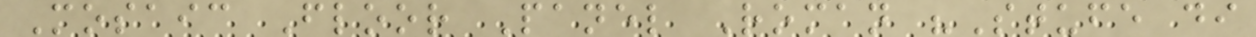Mosaic Floor Panel Roman "Stufe di
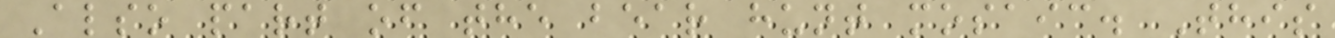Also part of the bear hunt mosaic. This
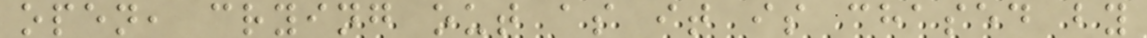open, crying out as it is chased by
